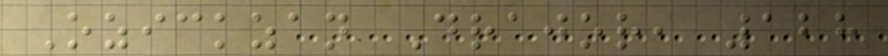Ozickzan Drajor, 128
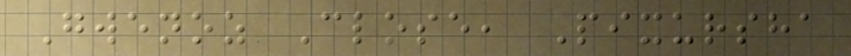Gwenoz Close, Pixursha
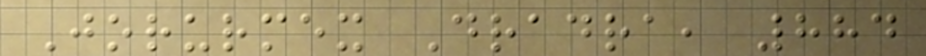Jorurmex Dradra, 884
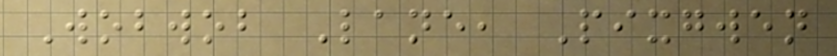Wobwob Lane, Pixgwen
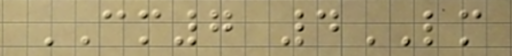CM7 4LM
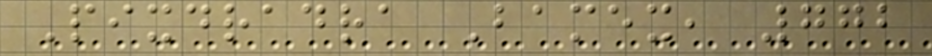Pixdradra Bamex, 772
